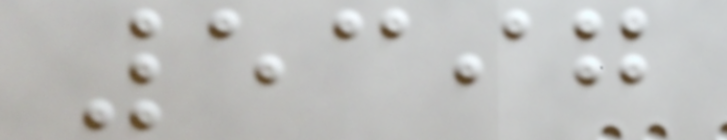5397
